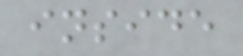inside
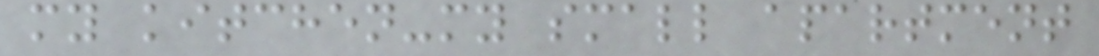my kitchen-my small apartment
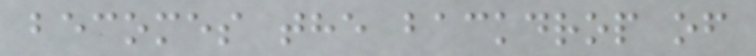becomes the backdrop of
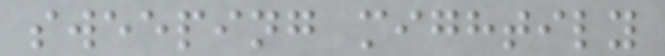sweeping mightily
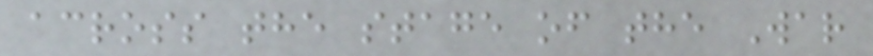across the stage of the War
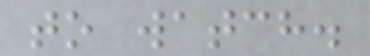to watch.
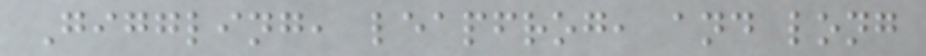Giggling, leapfrog, and long
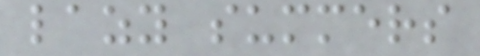lazy summers
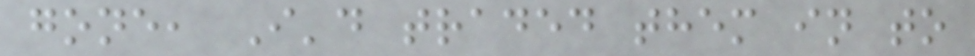gone, I'd traded them in to
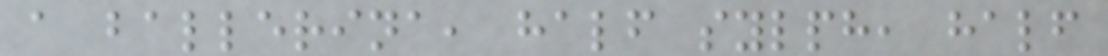a ballerina, half sylph, half
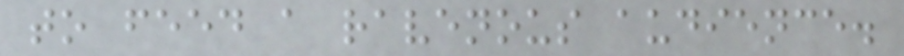to feed a ravenous audience.
